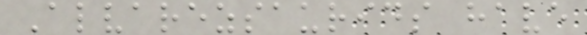Alvarezsaurids have
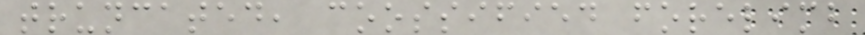truncated, coossified forelimb
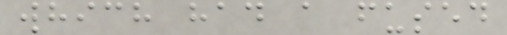which had a fused
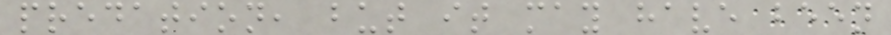predation, but it may have been
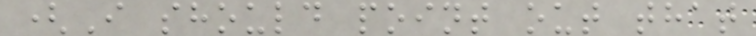(I should point out that
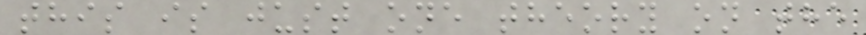this is just one theory on the
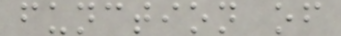function of
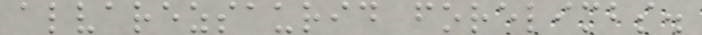alvarezsaurid forelimbs.
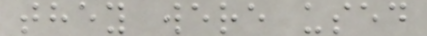they were used
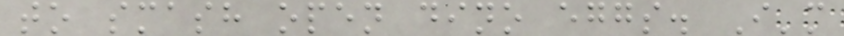to smash open dino eggs. I'm
